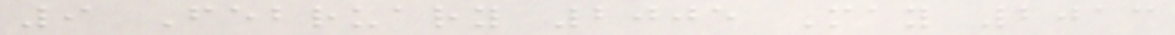9 February 2005 May 2013
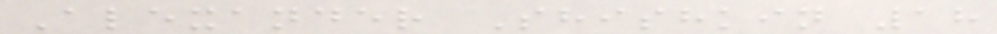Alexander Shishkin 18
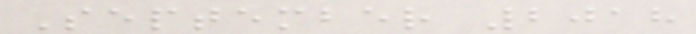September 2018
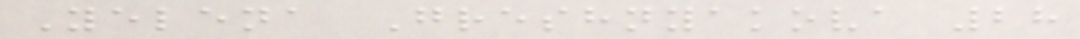Yelena Greshnyakova 28
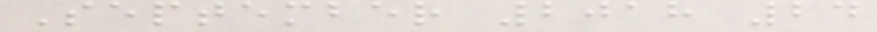September 2018 24
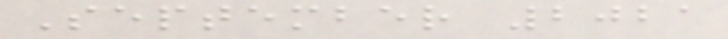September 2021
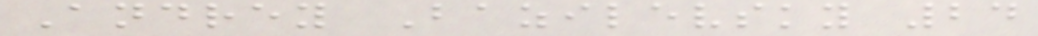Andrey Bazilevsky 24
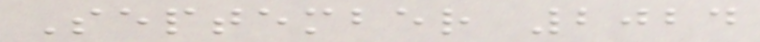September 2024
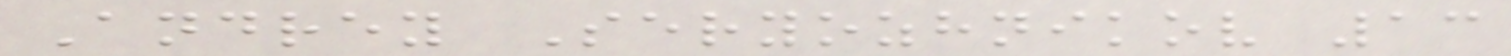Andrey Seryozhnikov 13
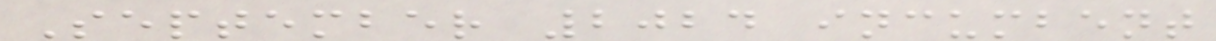September 2024 incumbent
